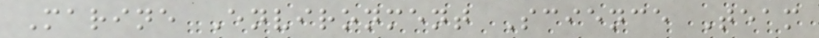Marine Environment Science Team
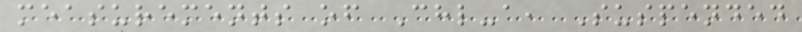measurements of Chl-a, Suspended
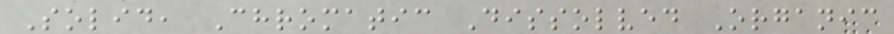Solid, Chromatic Dissolved Organic
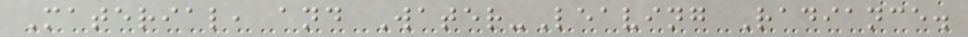Material, and Water-Leaving Radiance.
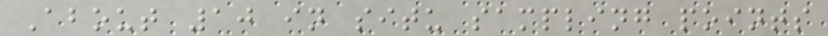About 10 in situ sampling points
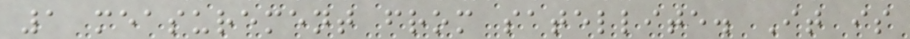1 measurement from satellite. It is
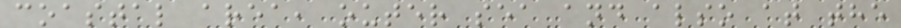coastal area, outer sea and also at the
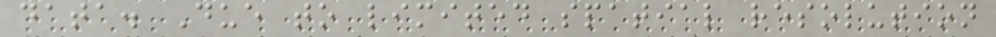data. Due to limited spatial resolution
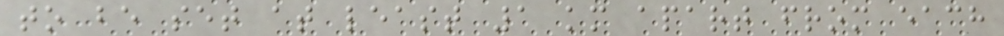to be set at least 1 km apart from each
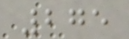275
